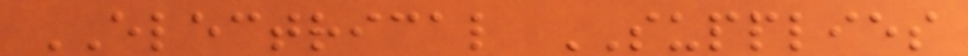ELECTRICAL SUPPLIES
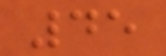45
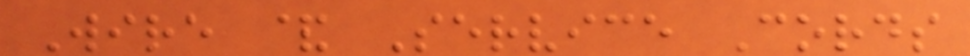Wire & Service Cords
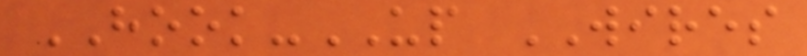HOOK-UP WIRES
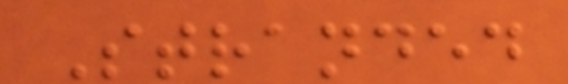Stranded
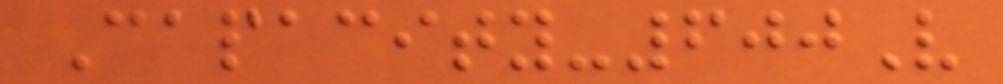Capacity-600V
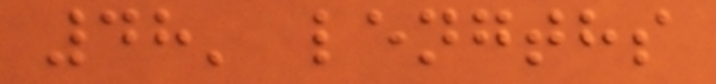48' lengths
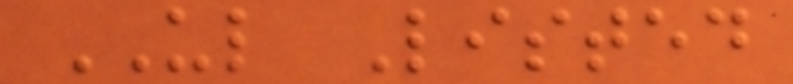UL Listed
